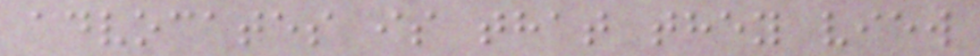advocates is that they view
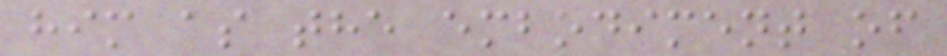him as the embodiment of
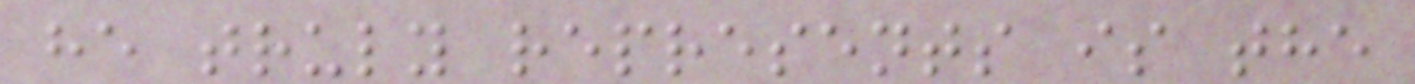he truly represents is the
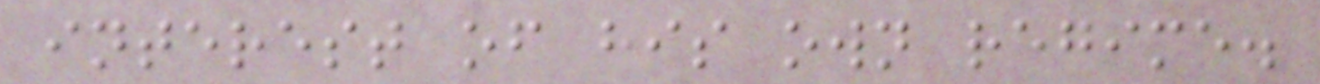interest of his own regime.
